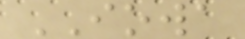IOWA
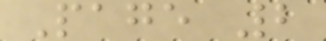Page 2
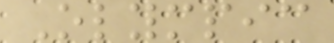Olympic
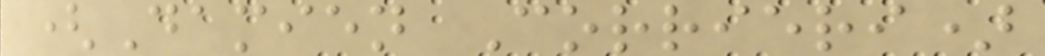(Damien Corrieri)
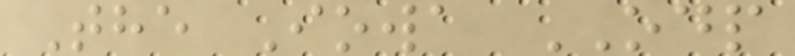The Iowa ODP
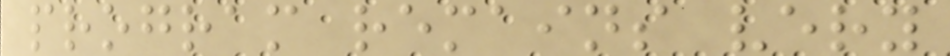program remains very
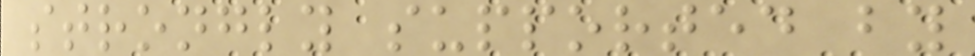strongly supported by
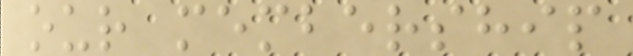our membership
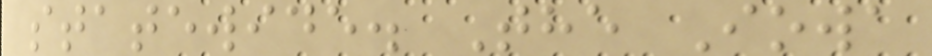statewide. The Iowa
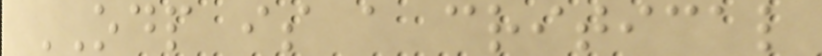ODP is a critical
